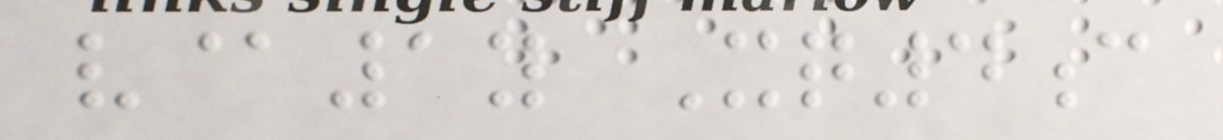v@1y Xq4c
